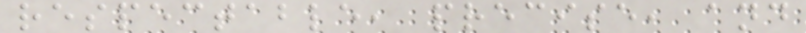respectable, precise, and
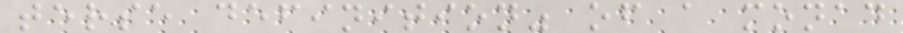terse definition" of a monad
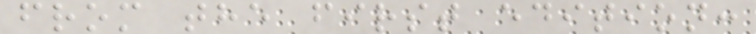from the first edition:
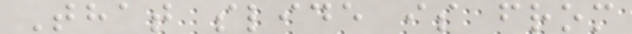That slide is from
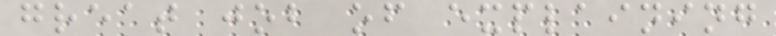great job of explaining
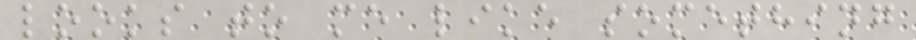looks to me like something
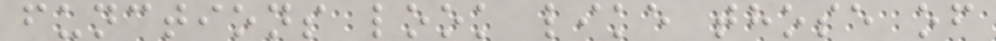functions look like those of
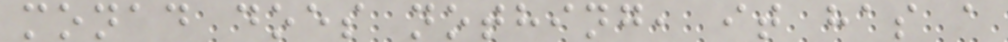monad does nothing, it has a
